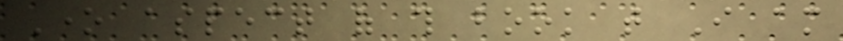One aspect of this book that I am
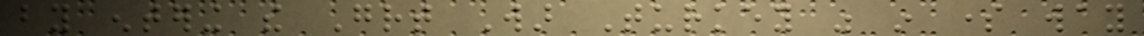by entering the Great War Turkey was in some way
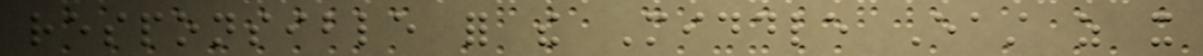responsible for the Middle East as it
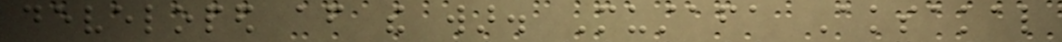developed after the war. Mustafa Aksakal
